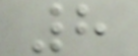8
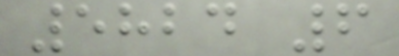5824 6
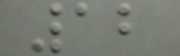12
